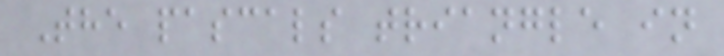The pascals triangle in
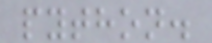python.
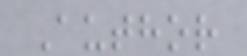Author
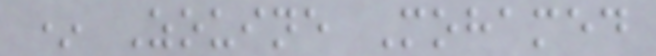* Zouine Mohamed
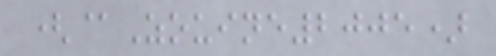(@Zouine2005)
